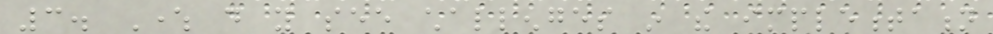3. Where do you see challenges in the implementation
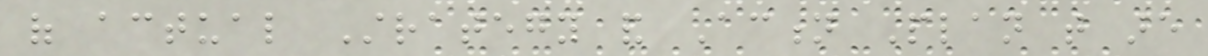of actual Strategy and Action Plan that are
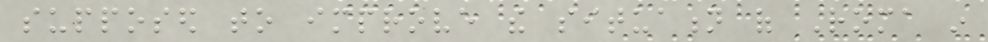supposed to improve the situation of Roma in
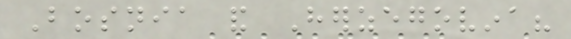Bosnia and Herzegovina?
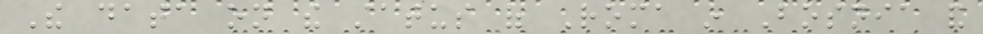The data on the status of Roma in Bosnia and
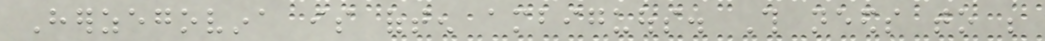Herzegovina is often ambiguous. This needs to be
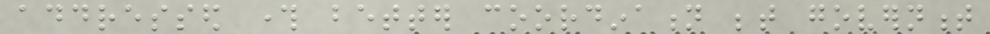addressed through better coordination between government
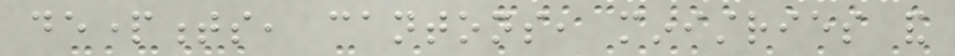departments, cantons, ministries and
